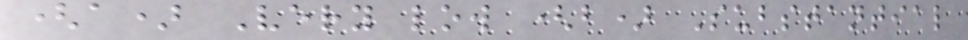(a) Very low (b) Substantial
